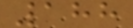188
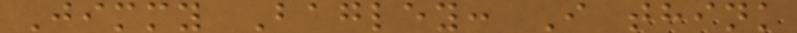Jimmy Bagley: I think
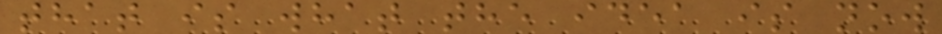that is what the idea is now
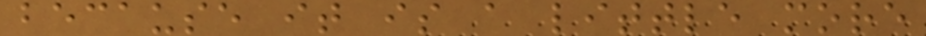because it is a little more
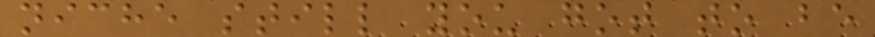niche still you got to be
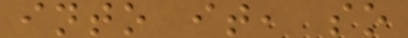into it, so
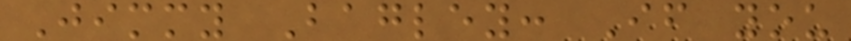Jimmy Bagley: If you
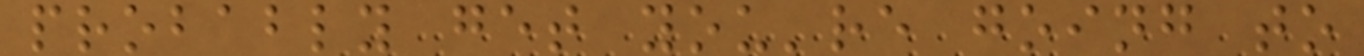probably get you're going to
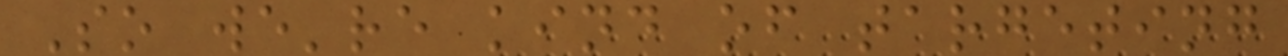So we're kind of targeting
